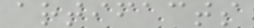artifacts
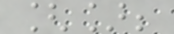[];
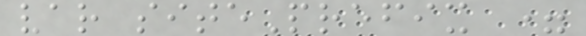var sitePrefix =
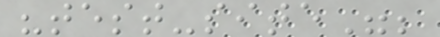"test-site";
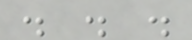. . .
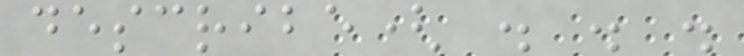describe( . . .
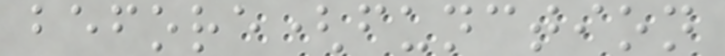before(function
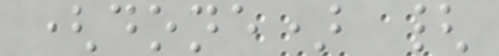(done) {
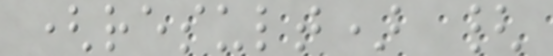(result) {
